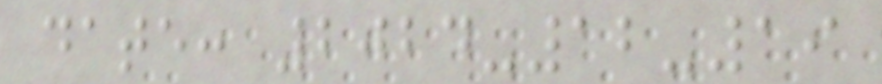date: 2024-12-19
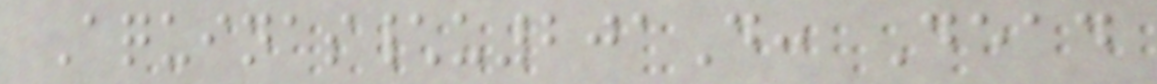Aquinas\u201D: Dead
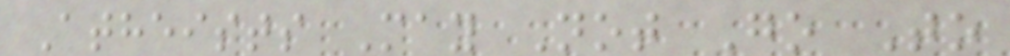Atheists May Not Go To
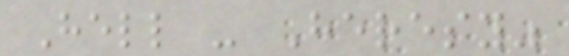Hell - Heresy"
